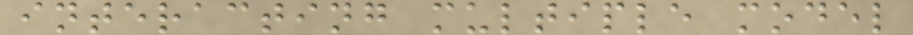interacting multiple model
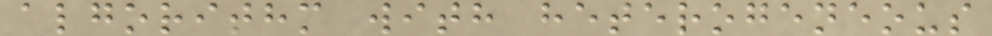algorithm with heterogeneous
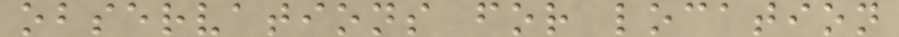observations for location
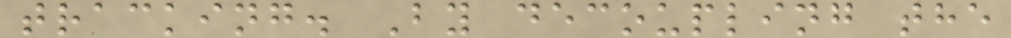tracking. By decoupling the
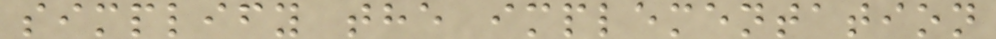simplify the implementation
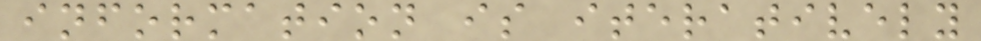information is iteratively
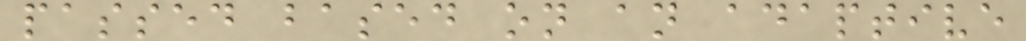passed based on an adaptive
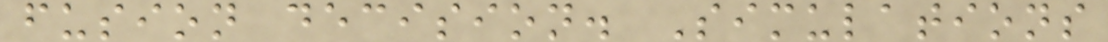fusion decision. Simulations
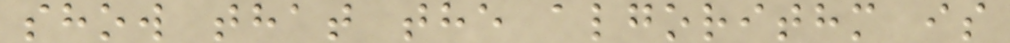show that the algorithm is
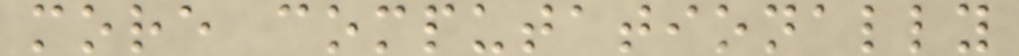more computationally
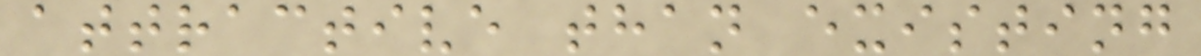attractive than existing
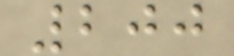200
